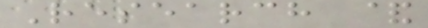Research &
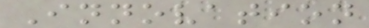Innovation
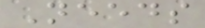Needs
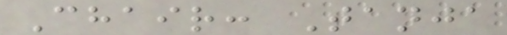Chair: Tanja
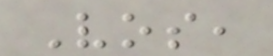Vos,
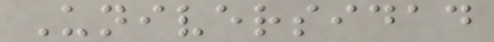Universidad
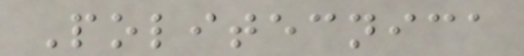Politecnica
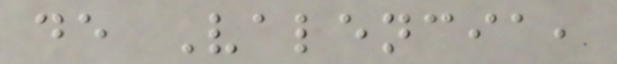de Valencia,
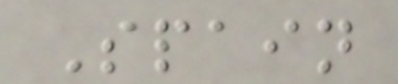Spain
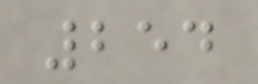254
